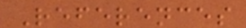References
